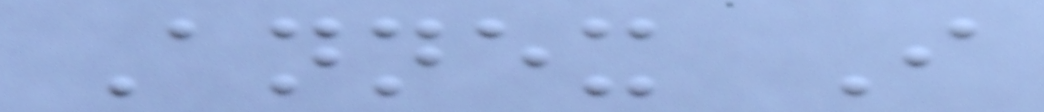Annex I
